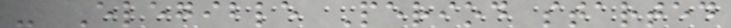- Elegible Period started
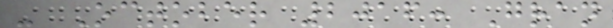- October 2016: Gran
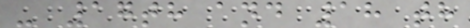- 17th and 18 th
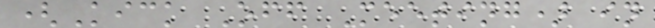(Kick Off Meeting) in
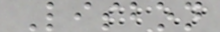Lisbon
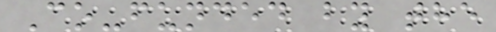Co-funded by the
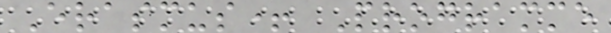Erasmus+ Programme
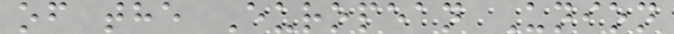of the European Union
